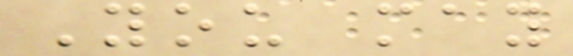You may
